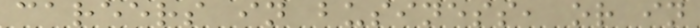careers in business, or in
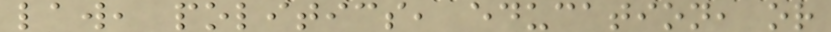law, politics, education, or
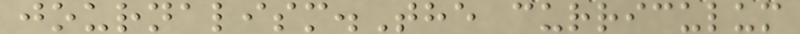journalism.The curriculum
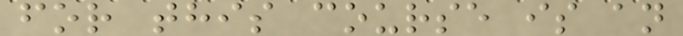for this course is an
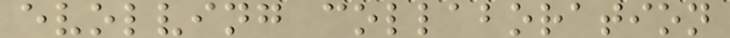evolving collaboration
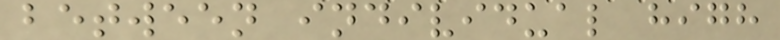between individual high
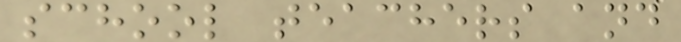school teachers and
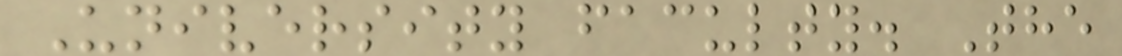University faculty. The
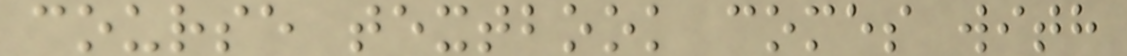course textbook comes with
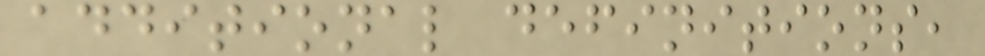additional definitions,
